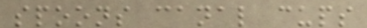spoons canal cups
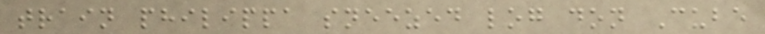train philippa sneezed log don Cube
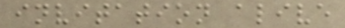invitation alive
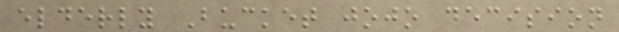elderly Bucket jojo decision
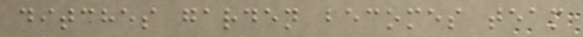ditches garden becomes team
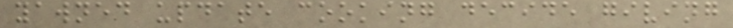yawned update cooking decide giving
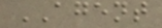AGENT
